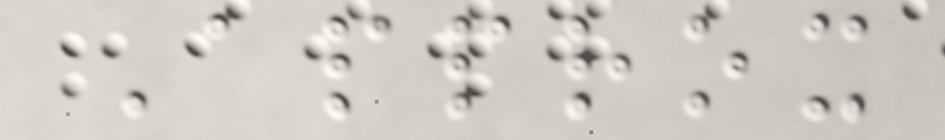Approx
